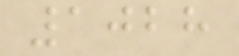1028
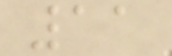11
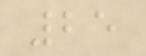25
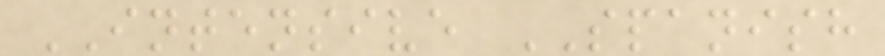INTENSIVE SPANISH
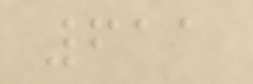611
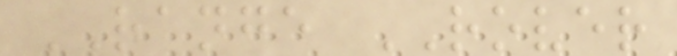RANGE ROVER
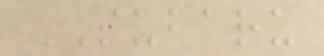SUBARU
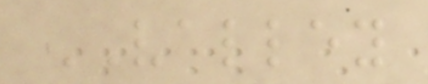VALLEY
